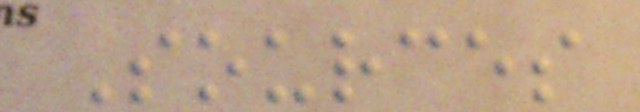Sources
